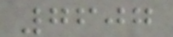7607
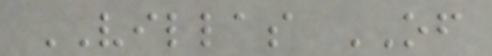VILLAS OF
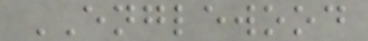ENGLEWOOD
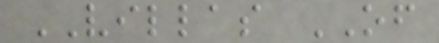VILLAS OF
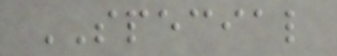SPECIAL
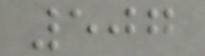507
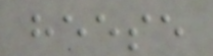heese
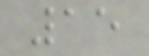15
